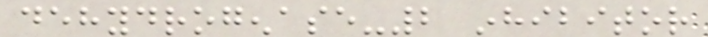dehydrogenase-2 inhibitor
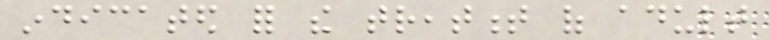indicated for the treatment of adult
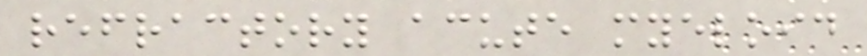refractory acute myeloid
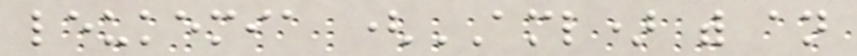leukemia (AML) with an
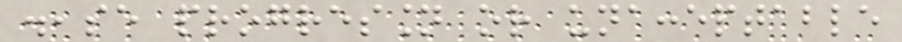disease progression or unacceptable
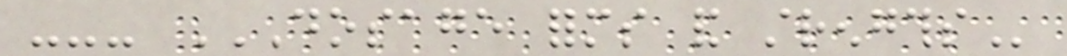--- DOSAGE FORMS AND STRENGTHS
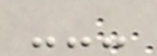---
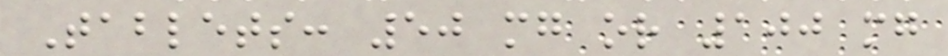Tablets: 50 mg or 100 mg
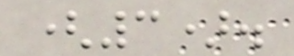(3).
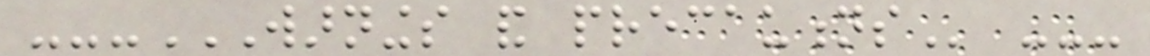---WARNINGS AND PRECAUTIONS ---
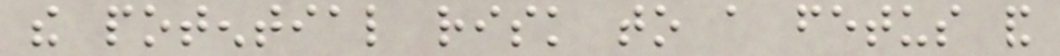the potential risk to a fetus and
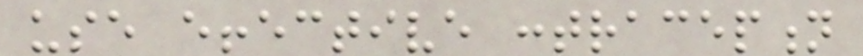use effective contraception
